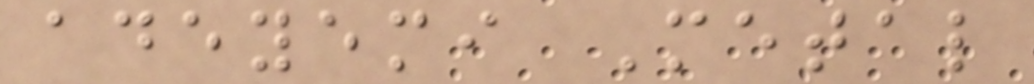adeyemi Metal
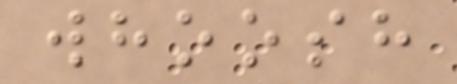whoosh
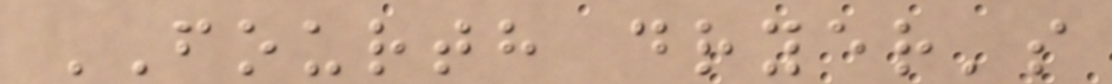FOURTH dryer's
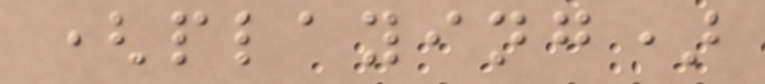(playing)
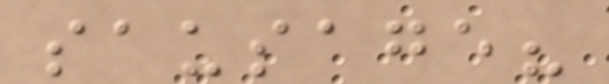sausage?
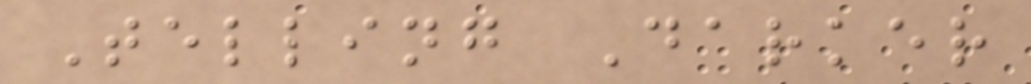Telling Darker
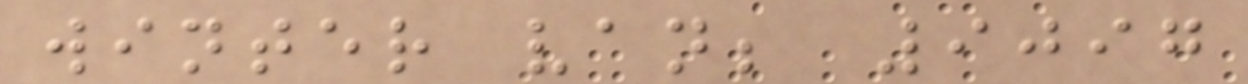winter van; 9097
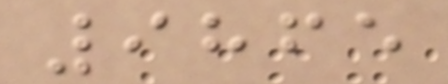9865
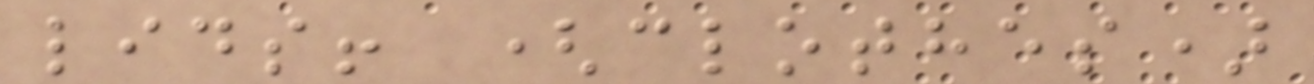lids! (clothes)
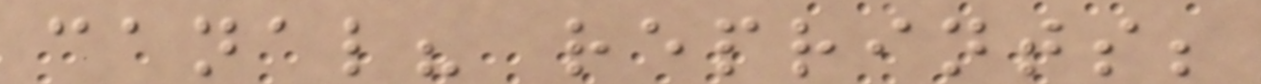canal? reprints;
